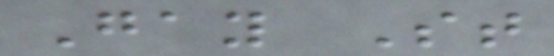Gay St
